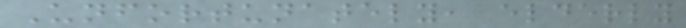Unfortunately, elderly
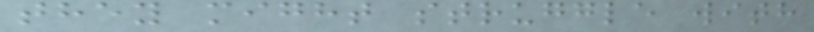they might struggle with
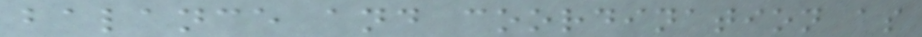balance and coordination as
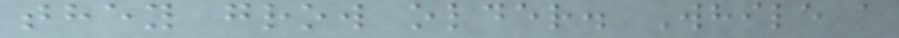they grow older. While a
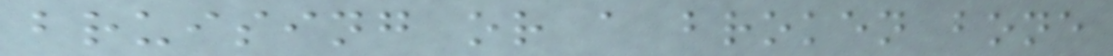bruising or a broken bone
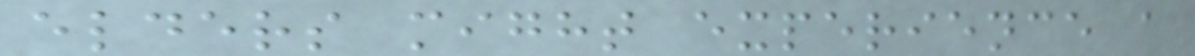elders might experience a
